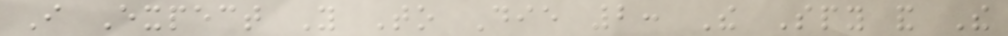I Expect You To Die 2: The Spy and The
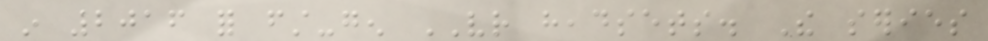in 2016 for first-gen VR headsets. The series
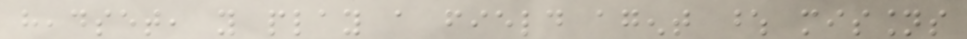headset, you play a field agent whose missions
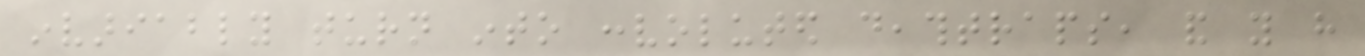invariably turn into convoluted deathtraps, and you have
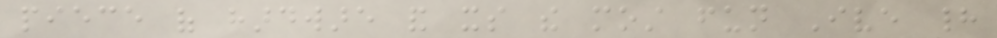piece of hardware and its the most fun Ive had
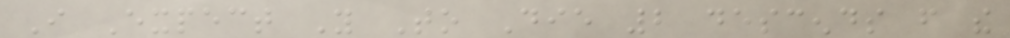I Expect You To Die 2 descends from the
